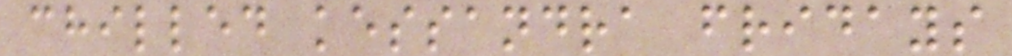chilled kessandra fridays
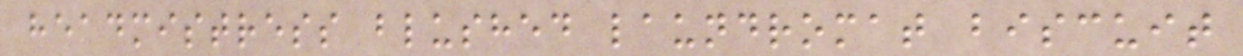headmistress blushed laundromat biscuit
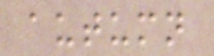autumn
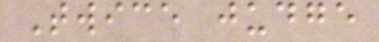Twice judge
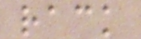rack
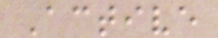Active
